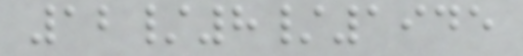12/8/1945
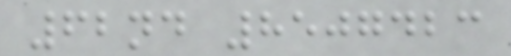62nd 8507423
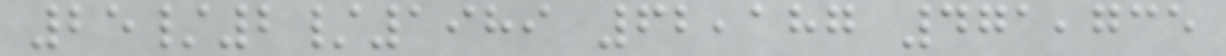25/2/1989 62,187 471,735
